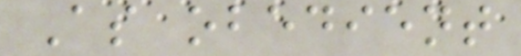As obedient
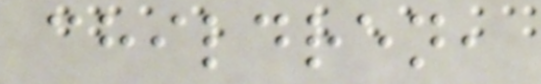children,
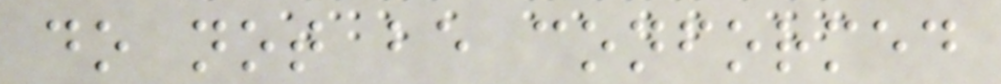do not be conformed
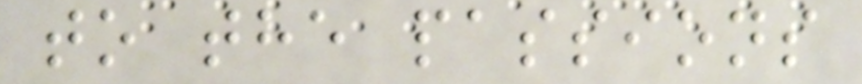to the passions
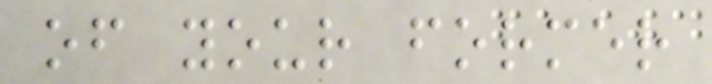of your former
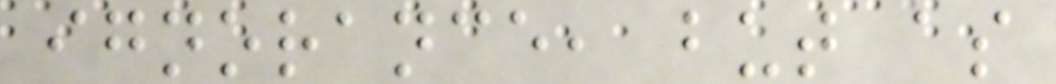ignorance, but as
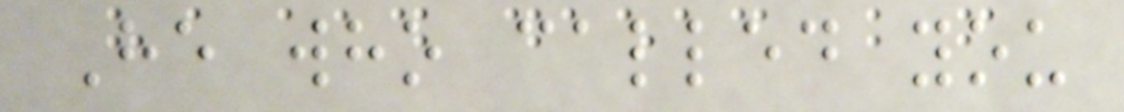He who called you
